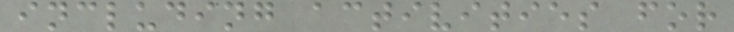including activities for
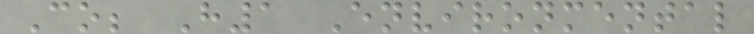Co; H1 Environmental
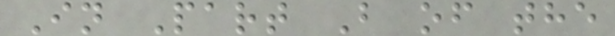In Part B of the
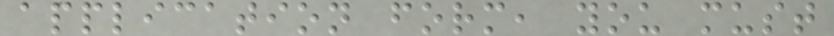application form, you must
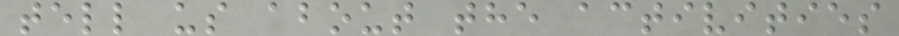tell us about the activities
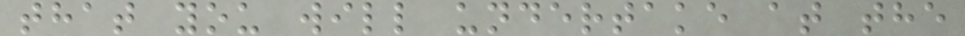that you will undertake at the
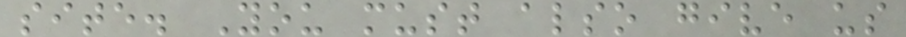site. You must also give us
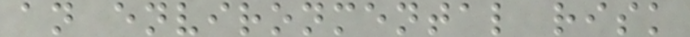an environmental risk
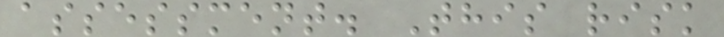assessment. This risk
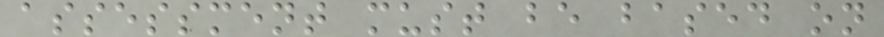assessment must be based on
